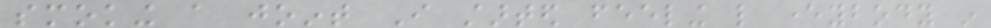smoking a joint I started feeling like everybody in
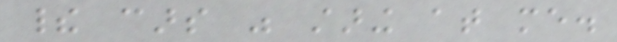their cars was staring at me.
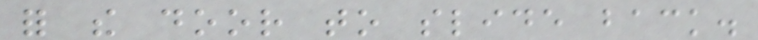for the door to slide back.
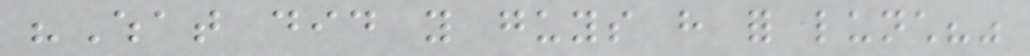"What did you guys have for lunch?"
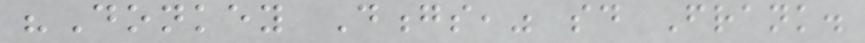"Donkey Dongs," said Frank.
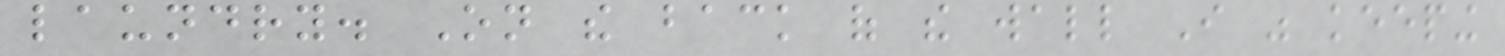laundry. On the back of the wall I was keeping
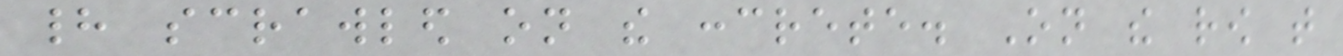had scrawled on the concrete. On the row that
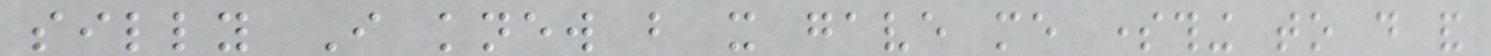silly I knew but it gave me something to do and
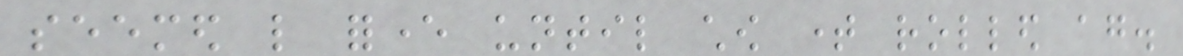seemed like forever until chow time rolled again.
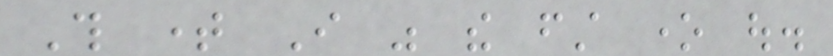This time I was the first one out.
